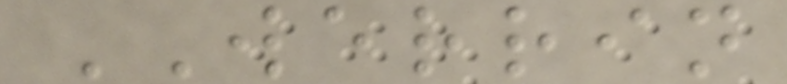WERRIN
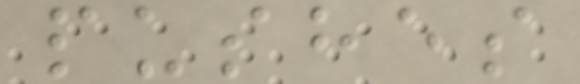pushes
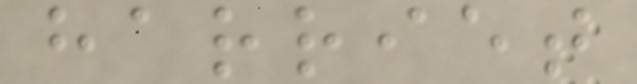harriet
